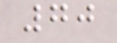70
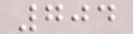704
